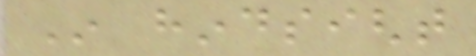In hindsight
